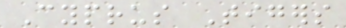Cyprus Tigers
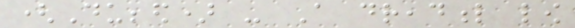(Dubbed) - A dreadful low
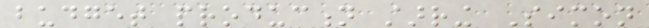budget production starring Simon
